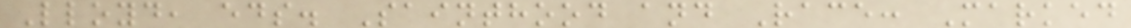Lloyd, eds. Sainthood and Race: Marked
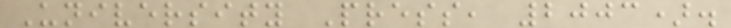University Press, 2003).
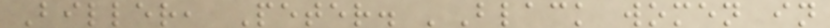Biller, Peter. 'Black women in
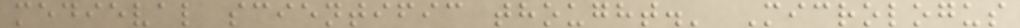medieval scientific thought.' Micrologus
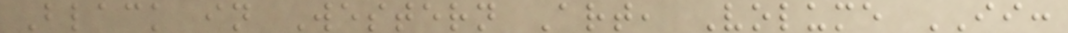Black in Western Art, Volume II:
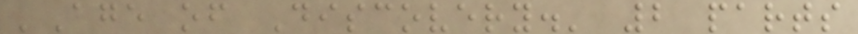'Age of Discovery.' 2 parts
